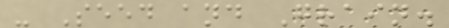- Seed and Grain.
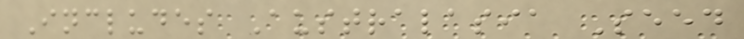Includes Australasia Seed
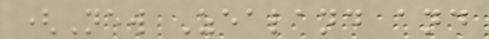(New Zealand and
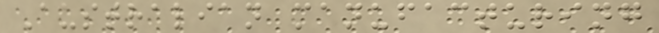Australian manufacturing
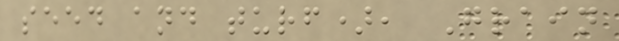seed and turf), Grain
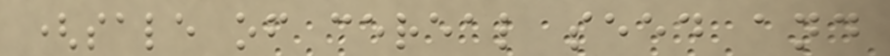(sale of cereal seed and
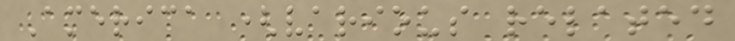America (various related
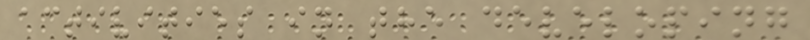activities in the developing
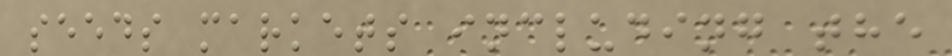seeds markets including the
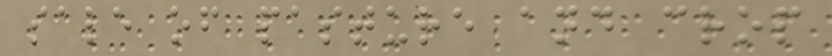sale of pasture and crop
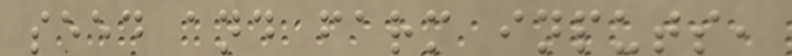seed and farm inputs,
